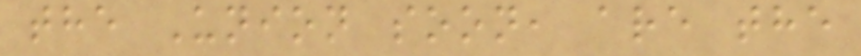the Union soon, are the
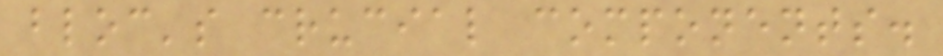bloc's crucial components.
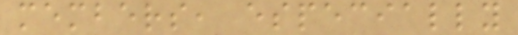members, especially
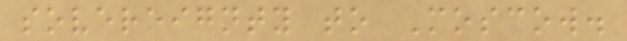sovereignty to Moscow.
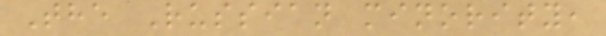The Russian minority,
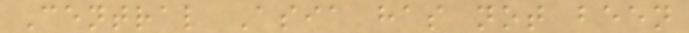Central Asia has not been
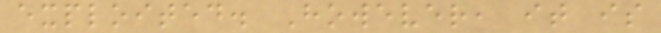exploited. However, it is
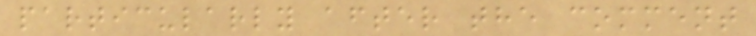particularly after the comment
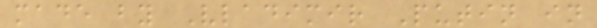made by Vladimir Putin in
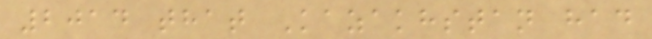2014 that Kazakhstan had
